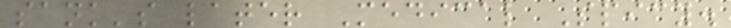sank's later Medical Spicy.
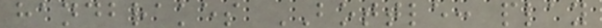handbrakes BOTTLE: play
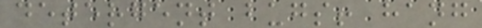detergent bugs! hang
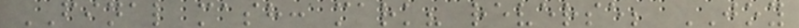FINAL mash: mark? reverse; JOY
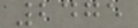2475
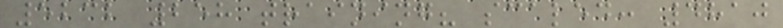5232 258 training? scaled: 4810
